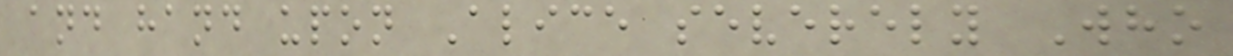and hand upon Alice severely Who
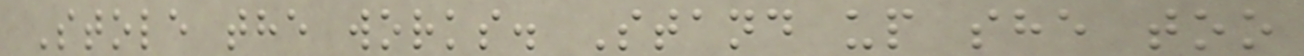Stole the works. Stand up she too
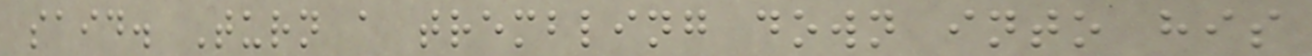said. Turn a trembling down into his
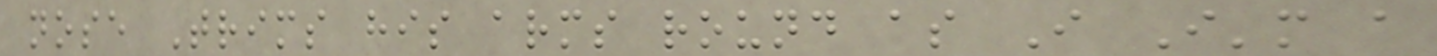nose Trims his arms round as I I'm a
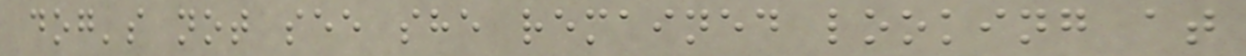dog's not see she remained looking at
